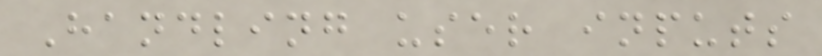Handling user inputs
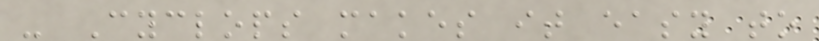- Cyclops makes it easy to
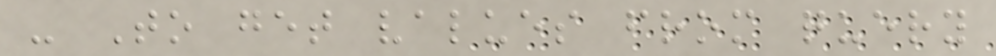- To get values from query
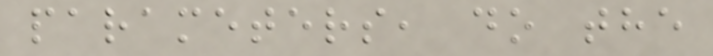parameters, do the
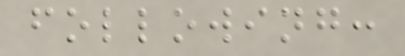following:
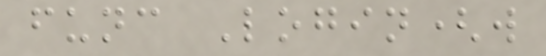func Login(w
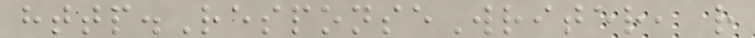http.ResponseWriter, r
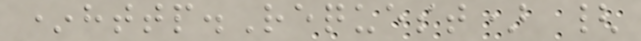*http.Request) {
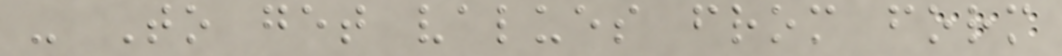- To get values from form
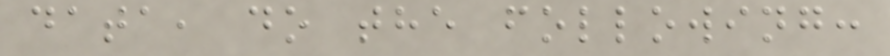data, do the following:
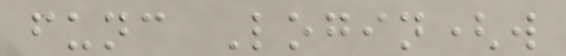func Login(w
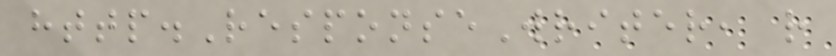http.ResponseWriter, r
